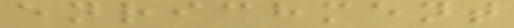enrichment
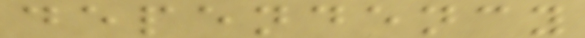dependency
